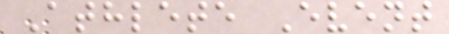Athlete Event
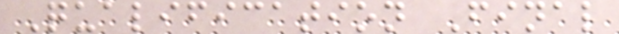Qualification Final
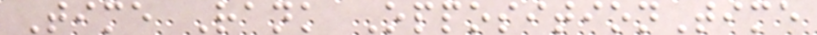Time Rank OppositionTime
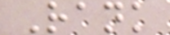Rank
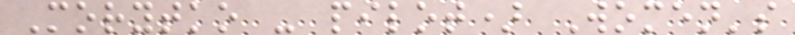Morytko - pilot) Women's
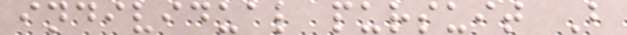individual pursuit B
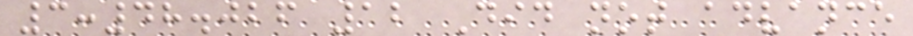3:48.026 12 Did not advance
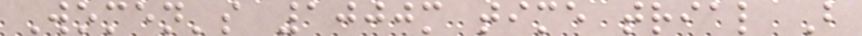Women's 1000m time trial B
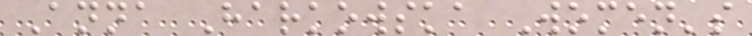Anna Harkowska Women's
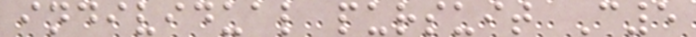individual pursuit C5
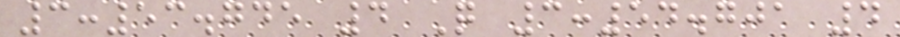3:53.745 4 Q 3:54.701 4
